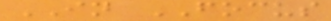IN FOCUS
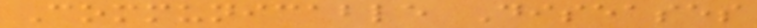Communicable Diseases
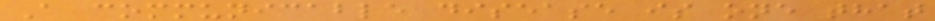A communicable disease is one that
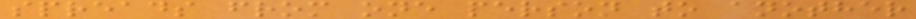spreads from one person to another
